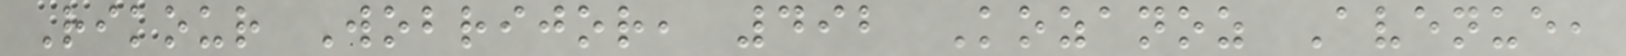Rikour Wobrijor, 492 Kozanoz Avenue,
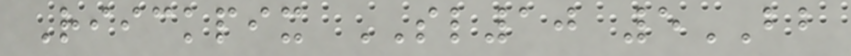Riickpix SL10 5BB
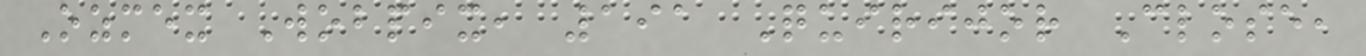Ozmex Wobpix, 191 Quirijor Close,
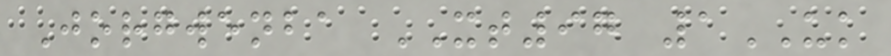Jorgwenba XT97 1UK
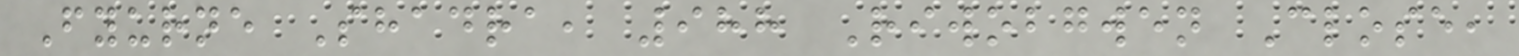Fyurne Shadra, 988 Riwobgwen Close,
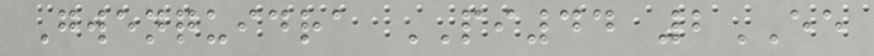Gwenquidra PI44 2EE
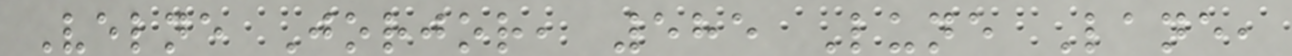Velne Jorjor, 585 Lune Lane,
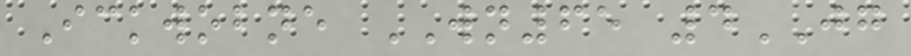Ickwobne WN65 4JG
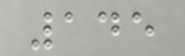145
